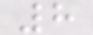8
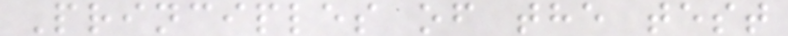Principles of the test
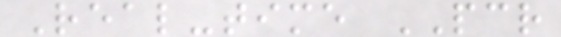Real-time PCR
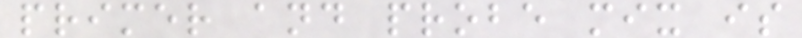primer and probe mix is
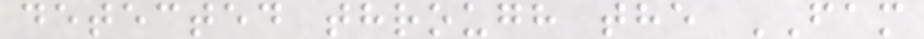detected through the FAM
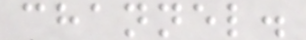channel.
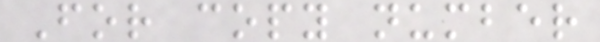For copy number
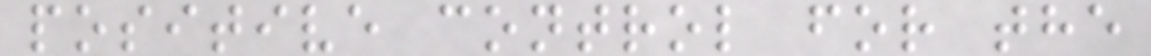positive control for the
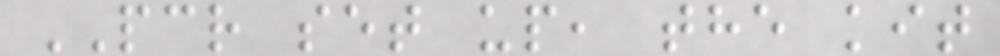PCR set up, the kit
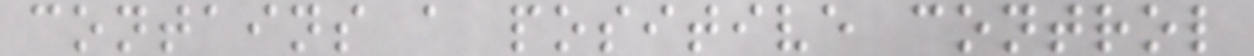contains a positive control
